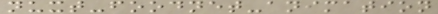nuxt-foodnet-animation
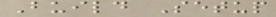Build Setup
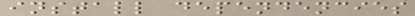install dependencies
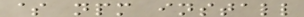$ npm install
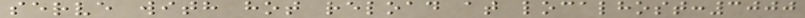serve with hot reload at localhost:3000
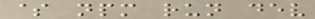$ npm run dev
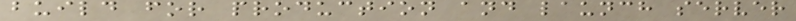build for production and launch server
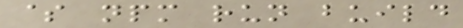$ npm run build
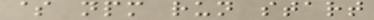$ npm run start
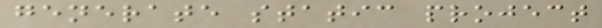generate static project
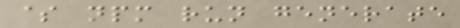$ npm run generate
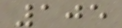105
